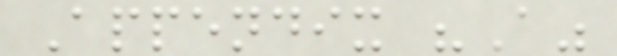Appendix "A"
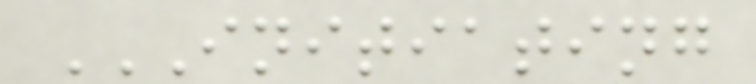INITIATING
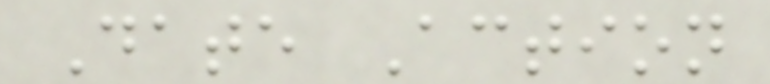Date Action
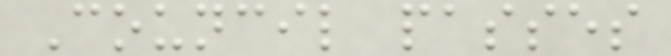Council passes
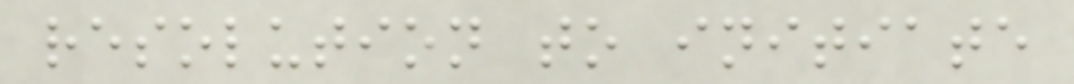resolution to initiate
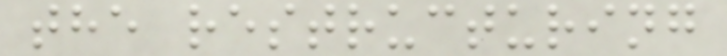the restructuring
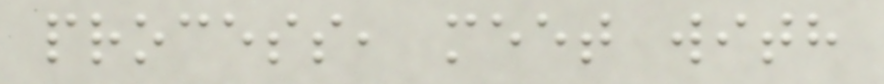process, meet with
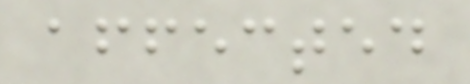affected
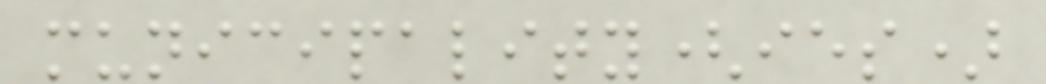municipality(ies)
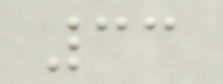33
